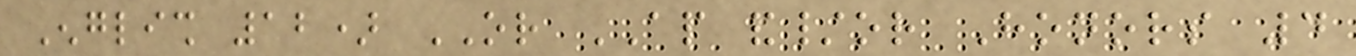English 12) OR AP and/or Honors 4
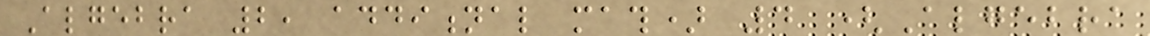Algebra 2, additional math) 4 (Algebra
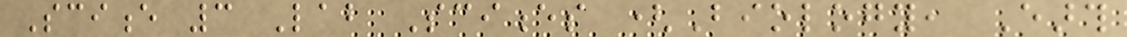Science 3 Lab Sciences (Biology, Earth
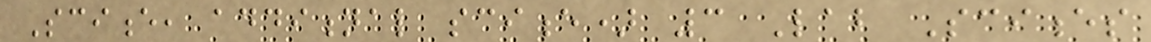Science, additional science) 3 Lab Sciences
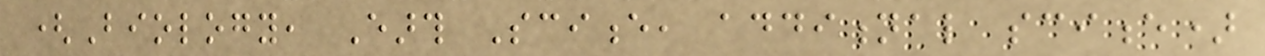(Biology, Earth Science, additional science)
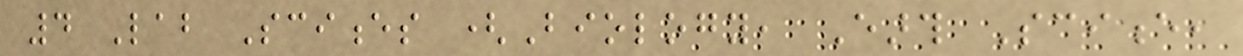4 Lab Sciences (Biology, Earth Science,
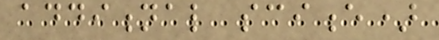additional science)
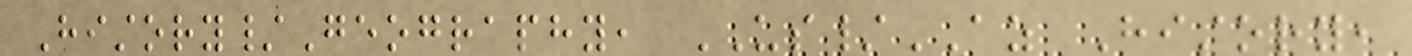History/Geography, US/AZ History,
